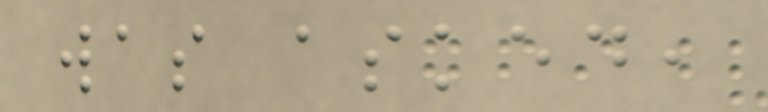was asked,
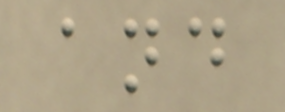and
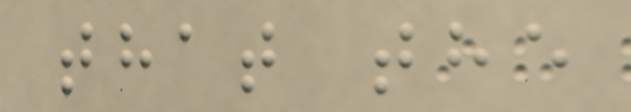that the
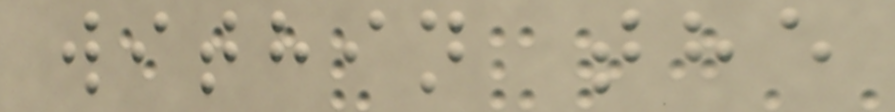within the
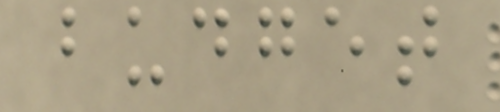budget
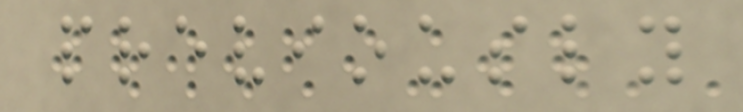previously
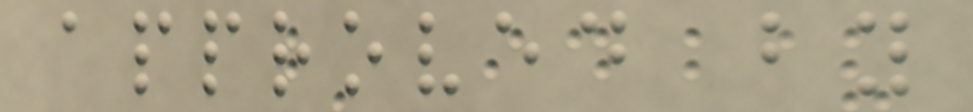approved by
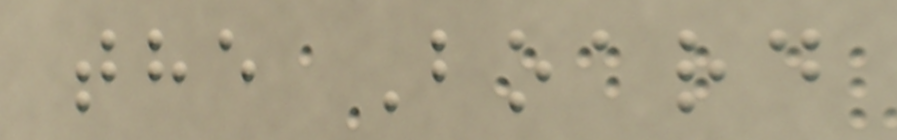the Board
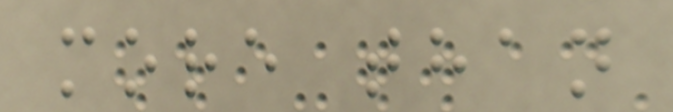more than
